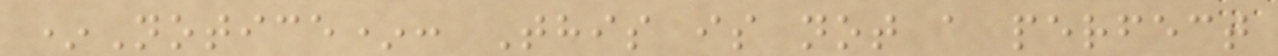*Notice*: This is not a perfect
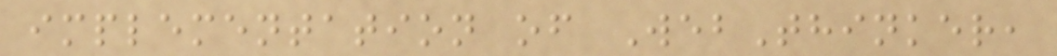implementation of WebThinker,
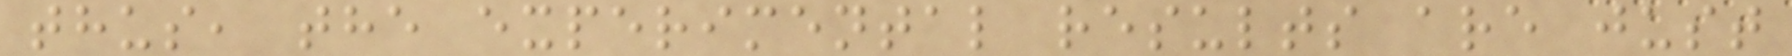thus, the experimental results are just
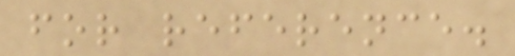for reference.
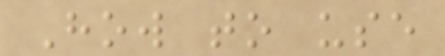How to use
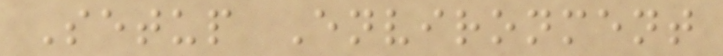Setup Environment
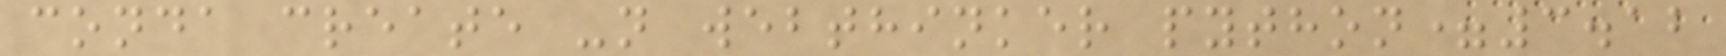conda create -n webthinker python=3.12
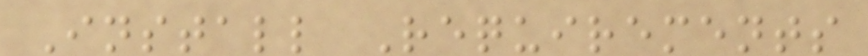Install Requirements
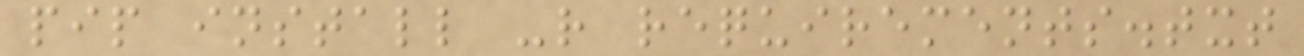pip install -r requirements.txt
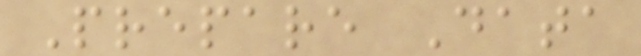Prepare Data
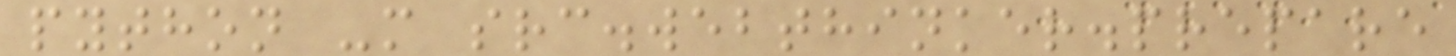python -m src.webthinker.prepare
